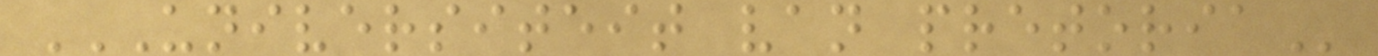UNIVERSITEIT VAN PRETORIA
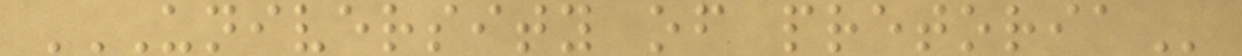UNIVERSITY OF PRETORIA
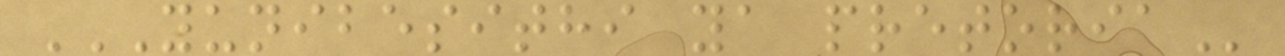YUNIBESITHI YA PRETORIA
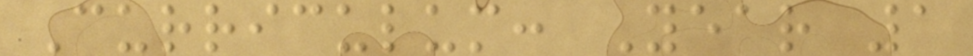Curriculum: Year 1
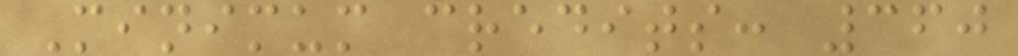Minimum credits: 360
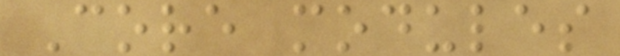Core modules
